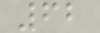62
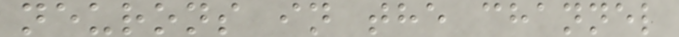neurons in the channel
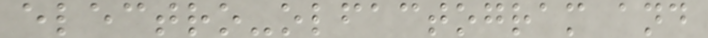electro-olfactogram and
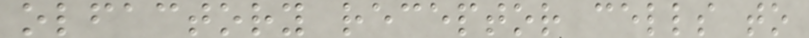olfactory receptor cells to
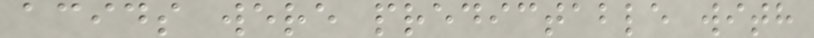acids were predictable with
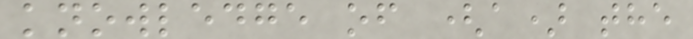knowledge of (a) the
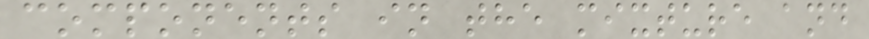components in the mixture and
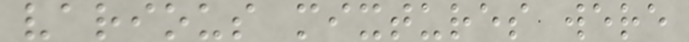various mixtures were
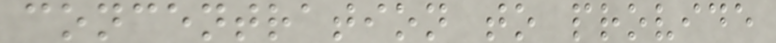concentration to provide
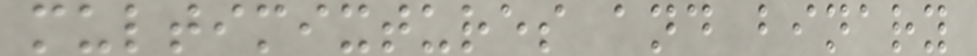multimixtures and binary
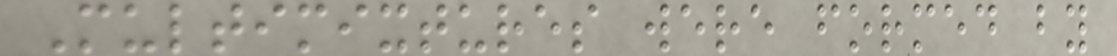Multimixtures were formed by
